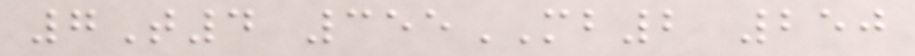7T4 355MB2 250
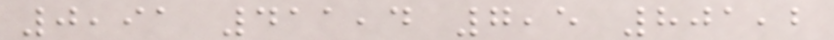0,91 411,4 7,5 801,2
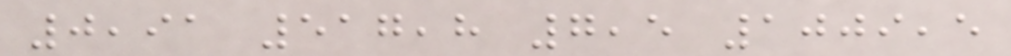0,91 517,8 7,5 1009,5
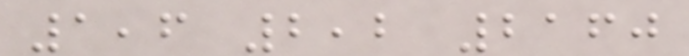1,6 2,2 2160
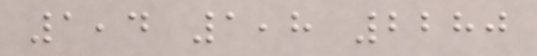1,4 1,8 2280
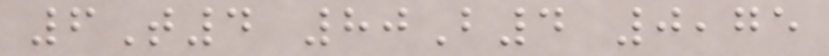6T4 80B4 0,75
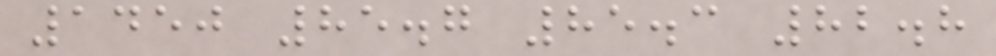1450 85.7 85.3 82.8
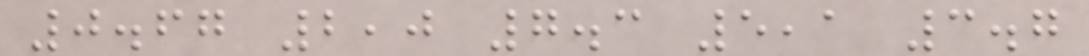0.67 2,0 7.3 5,1 3.7
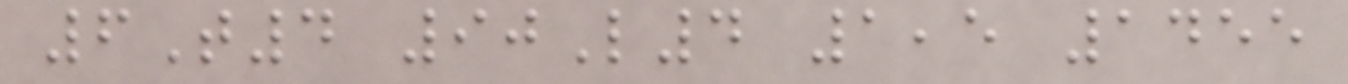6T4 90L4 1,5 1455
